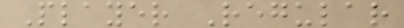Player Regular
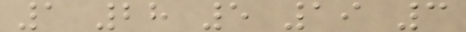1 28 5 19 3
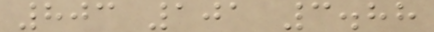803 101 3.88
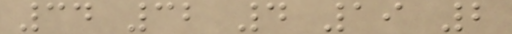34 32 4 19 2
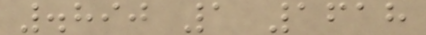.890 1 1618
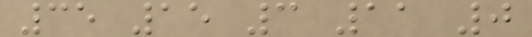35 15 3 11 0
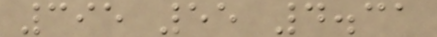395 55 4.31
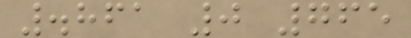.861 0 765
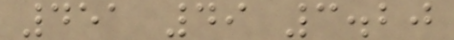451 49 3.20
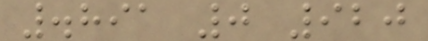.891 0 920
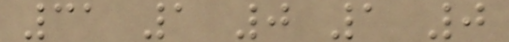31 1 0 1 0
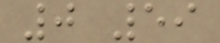0 59
